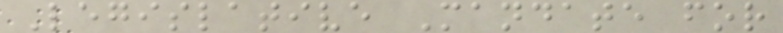Legislative Mandate for
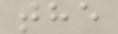the
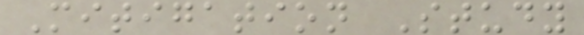Mitigation Study
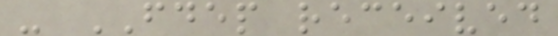- FDEP received
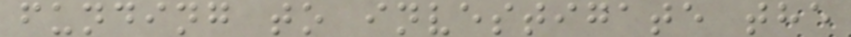funding to investigate the
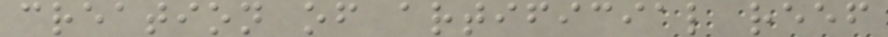creation of artificial reef
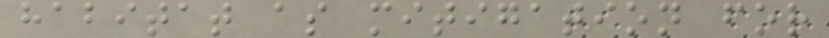habitat as mitigation for
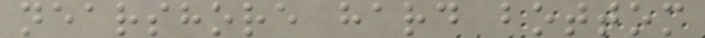nearshore hard bottom
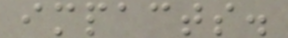impacts.
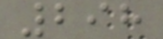298
